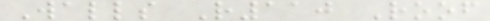Walls R110 Roof
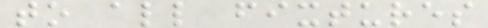to all fixtures
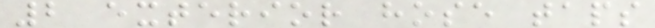2 exterior hose taps
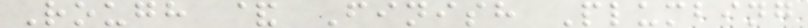Rough & Finish Plumbing
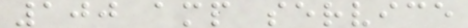100 amp service
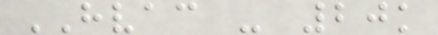HVAC - 20k
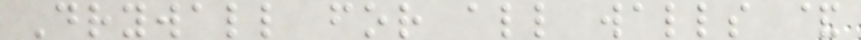Drywall for all walls &
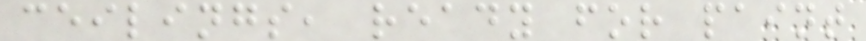ceilings, ready for paint
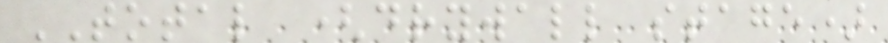TOTAL (drywall stage)
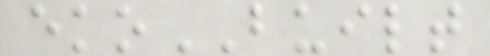ekoBUILT
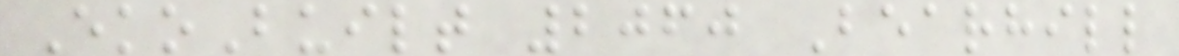EkoBuilt 2060 Bearhill
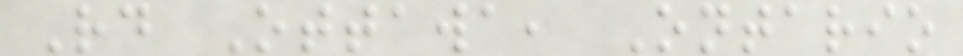Rd Ottawa, Ontario
